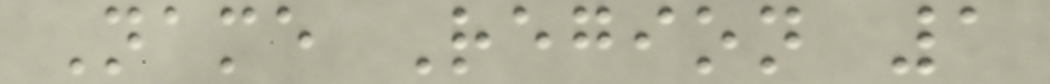Name Region 1
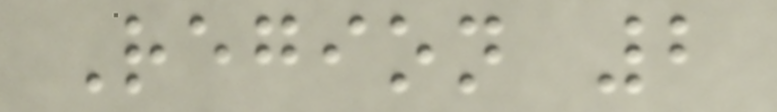Region 2
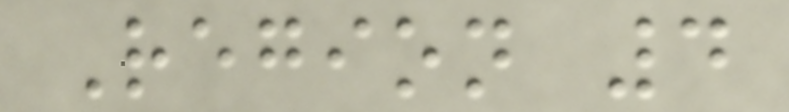Region 4
